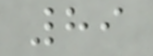89
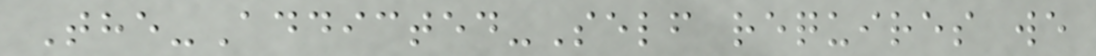The-Addicted-Self requires we
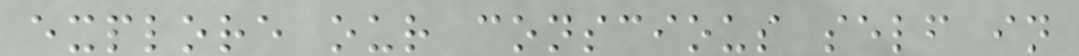explore our conscious self in
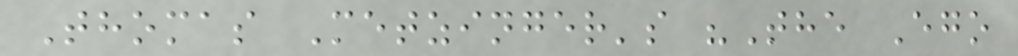Thomas Metzinger's "The Ego
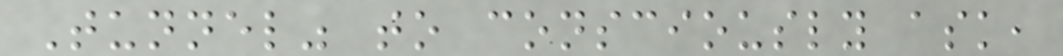Tunnel" to consciously ask,
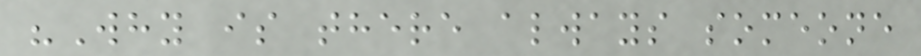"Why is there always someone
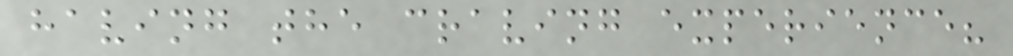having the craving experience?
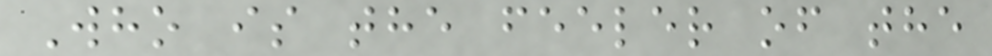Who is the feeler of the
